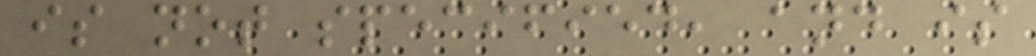is not specified, and is
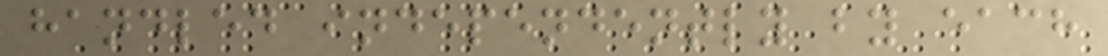handled independently by each
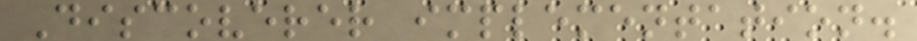Discoverer implementation.
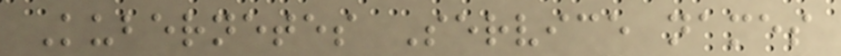Kubernetes Service names
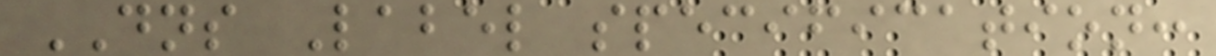DNS Label specification:
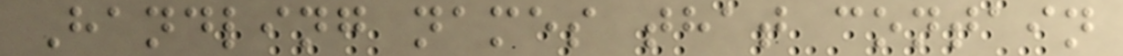Handling names that contain
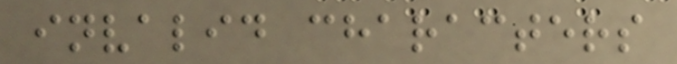invalid characters
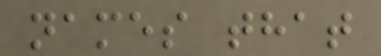names that
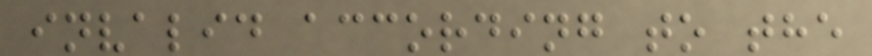invalid according to the
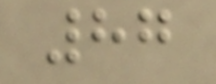87
